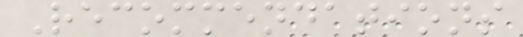Recommendations
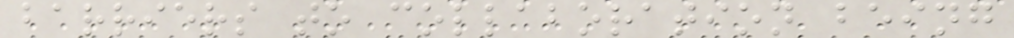barriers to collaboration being
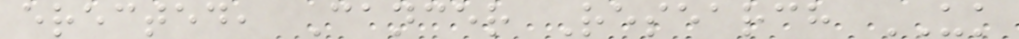erected, Cancer Research UK
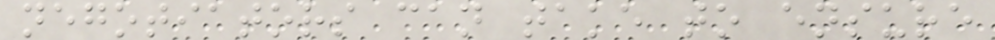negotiators can take to ensure
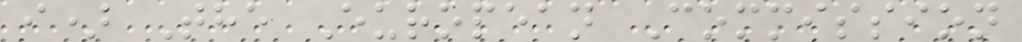i) The European Commission
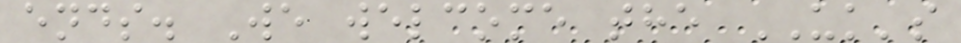ends. We welcome the UK's
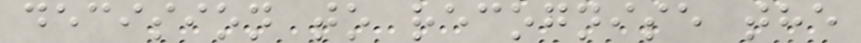decision to recognise the
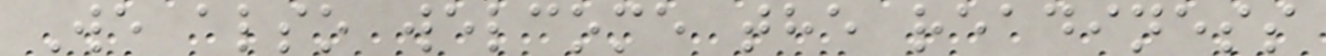We also welcome the readiness
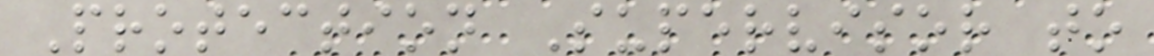Protection Supervisor to
